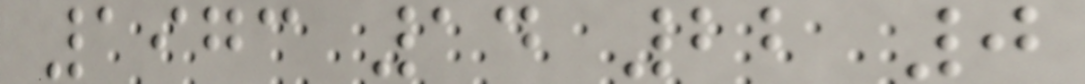1973 14 22 0
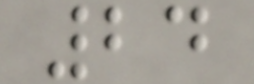24
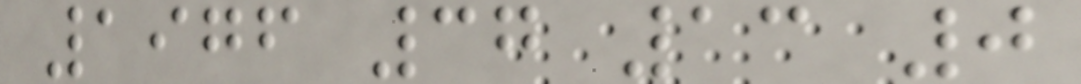1976 37 13 0
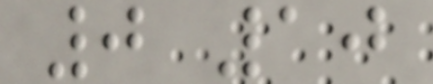0 10
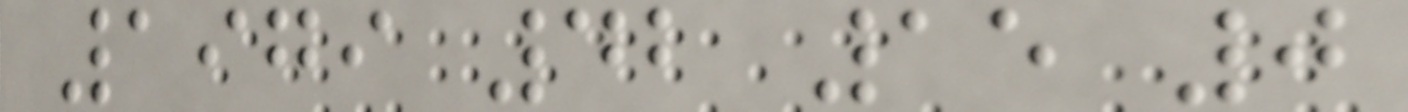1979 42 15 0
